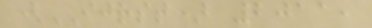(IJRST) 2011,
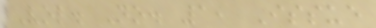Vol. No. 1, Issue
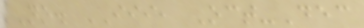No. III, Oct-Dec
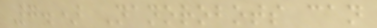7.) Nanorobots can
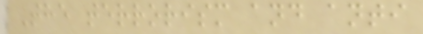The terrorism and anti
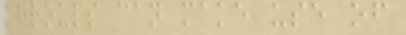groups can make use of
